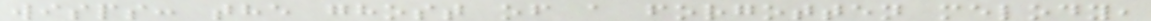wisps: the ghost of a forgotten melody,
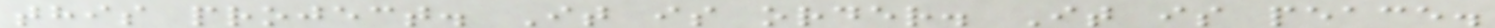this project. It is order. It is peace.
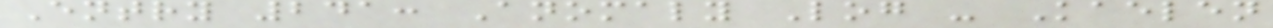Entry 241: Anomaly Log - Kaelen
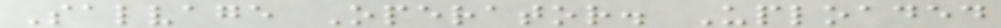Salvage Operator. Uploaded
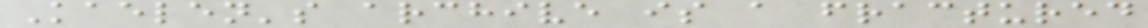Kaelen's archive is a fractured
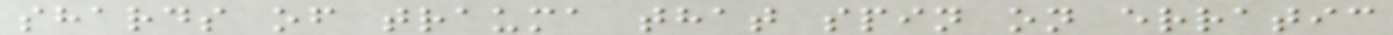shards of trauma that spin on erratic
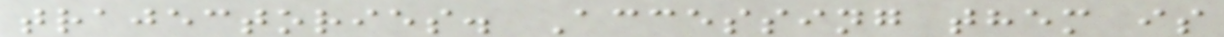trajectories. Accessing them is
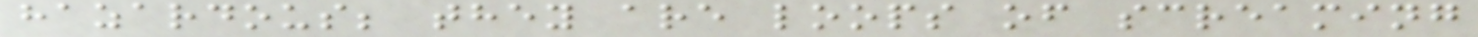hazardous; they are loops of screaming
